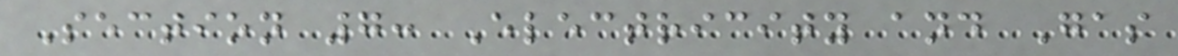Section 7: Electricity and Gas
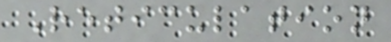Reticulation
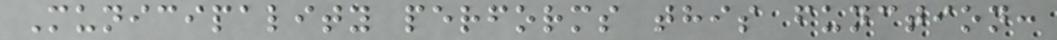Municipality performs this function:
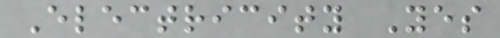Electricity Yes
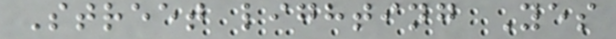Street lighting Yes
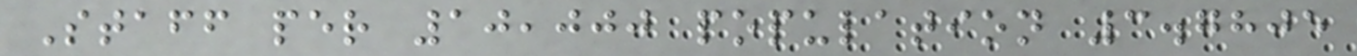Staff per 10,000 population 3.7805
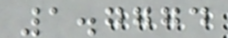1.7774
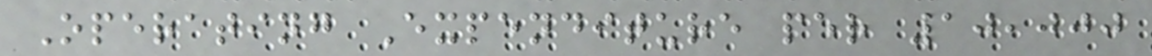Operating Expenditure per 10,000
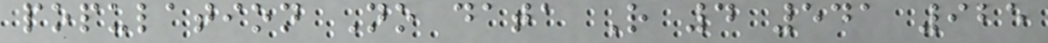population No data R 4 541 925
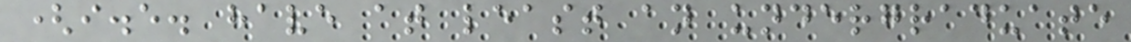(i.e. have at least an undergraduate
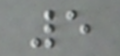5
